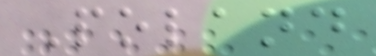Poland
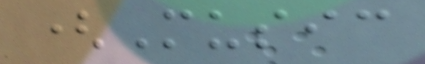(Music
